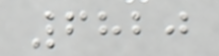6820
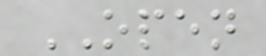OPEN
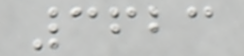3623
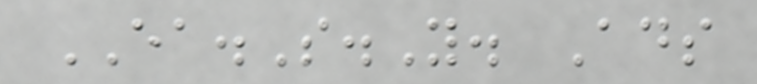EA.S.Y. Ads
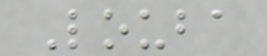Louba
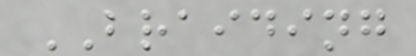BRAIDING
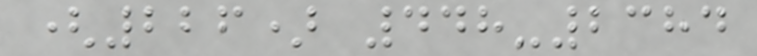(226) 448-2384
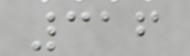316
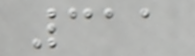311
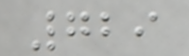729
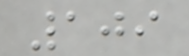109
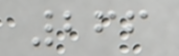266
